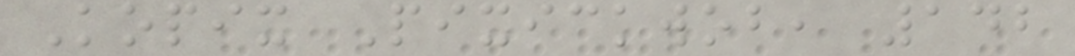Kopix Pixickwob, 142
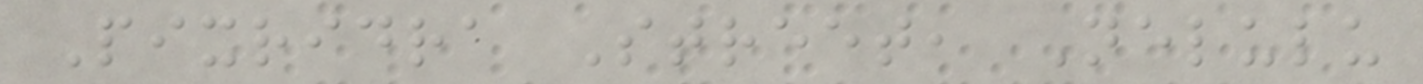Pixridra Street, Nelulu
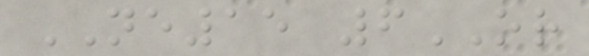NE15 6OR
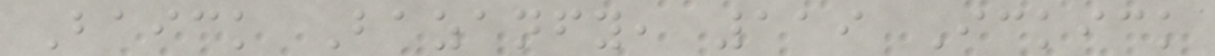Baick Bazanfy, 119 Ickick
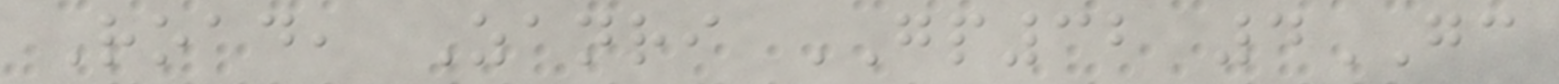Road, Zanri GP32 4GC
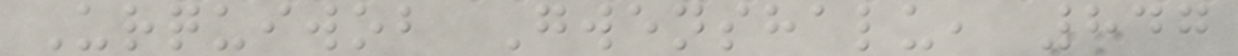Urquiwob Gwenshalu, 847
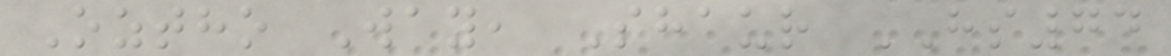Oztho Way, Shaur HS74
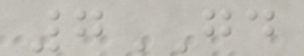7GD
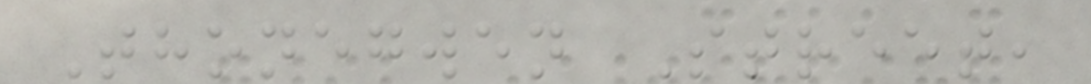Thonegwen Street,
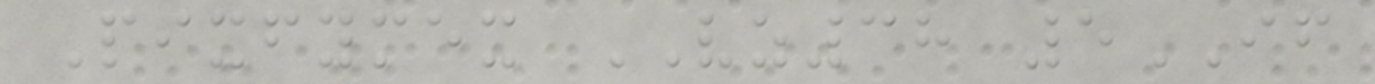Pixfymex VZ38 5IF
